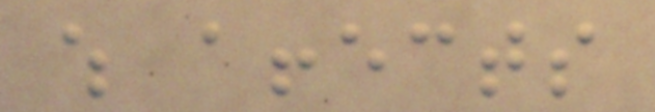which affects
